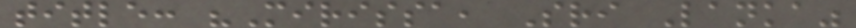title: "Mirissa, Sri Lanka"
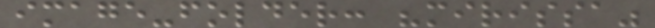image-folder: "mirissa"
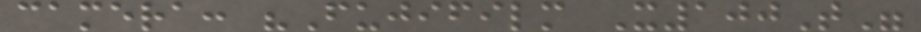camera: "Fujifilm X100T"
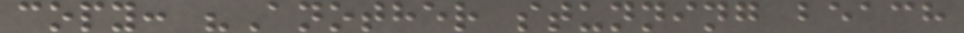copy: "Another stunning beach
